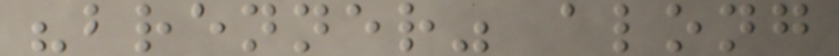"brenner" along
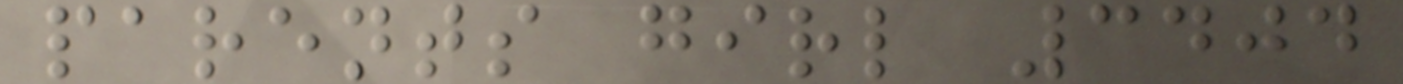parents girl 3404
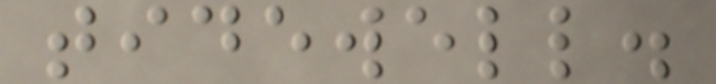tidewell.
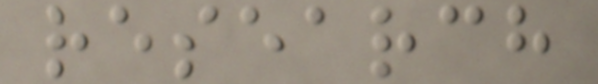research
